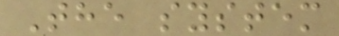The system
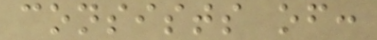consists of:
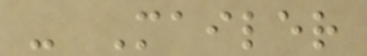- Mailer
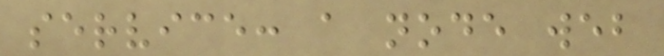service: a node web
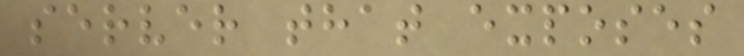server that exposes
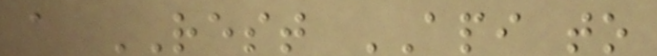a REST API to
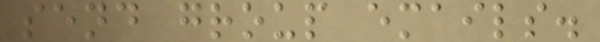send group emails.
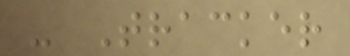- Tracker
